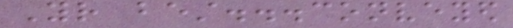Your best...conveyed
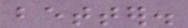better.
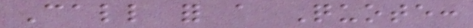Call for a Quote:
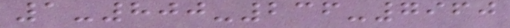1-800-236-7960
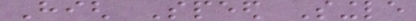High Speed Single
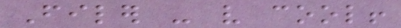Filer - very cool!
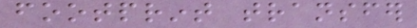footprint transfer
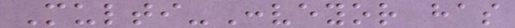Multi-Conveyor has
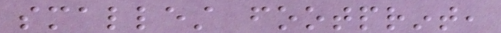smallest footprint,
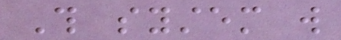This system will
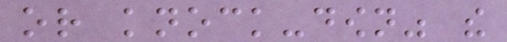or knock-down" the
